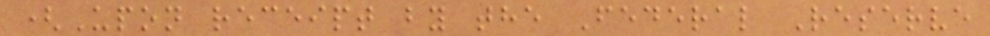(Upon receipt by the Federal Reserve
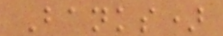Banks)
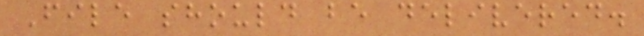File should be delivered.
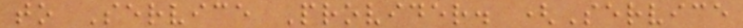to Service Provider. (Service
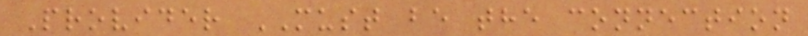Provider MUST be the connection
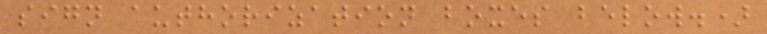sign authorization boxes below.)
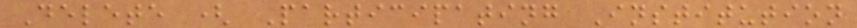Delete ( Participating Institution
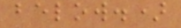below.)
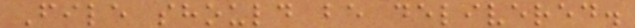File should be delivered.
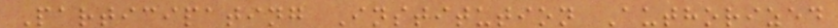Participating Institution Authorized
